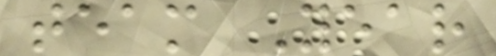team Year
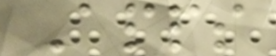Apps
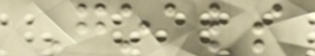Goals
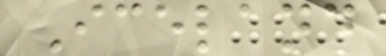Iceland
